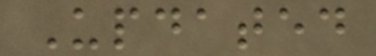Updated
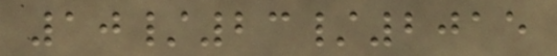10/23/2015
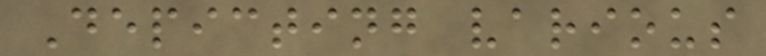Depicting various
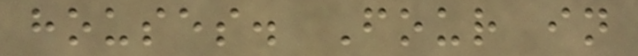houses. Four in
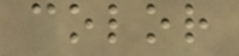color
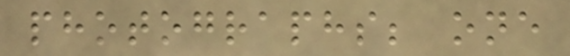photographs; one
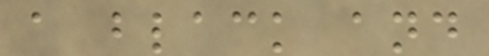a black and
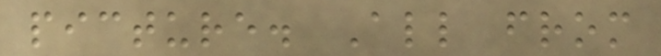picture. All from
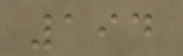194
